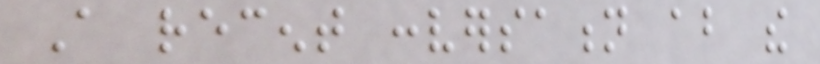A recent conversation about the
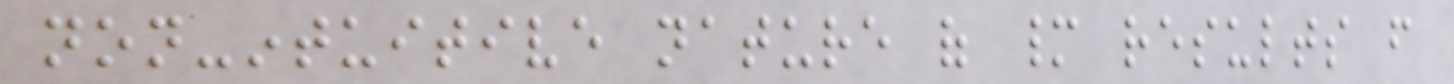non-intuitive nature of many results from
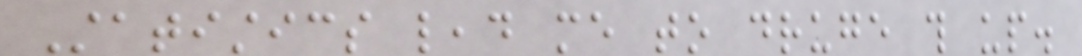Statistics lead me to druge this up.
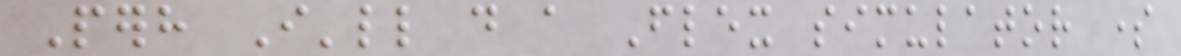Perhaps I'll do a Flex simulator some
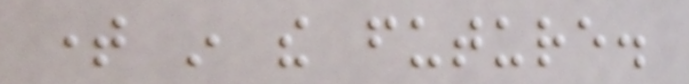time in the future.
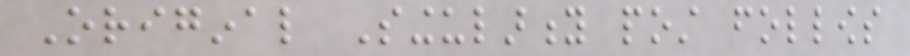Original Singularity post follows
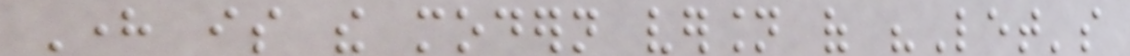Here is the modern version of "Let's
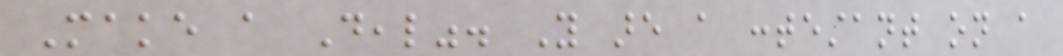Make a Deal". You are a contestant on a
